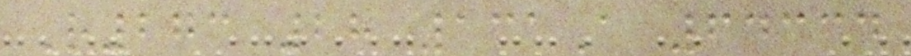R273 28 131A 64334
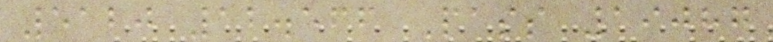5120 12.566 Pass 19087
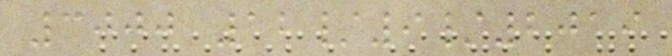3000 12/9/2019
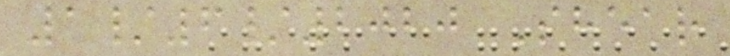1/6/2020 Shear
